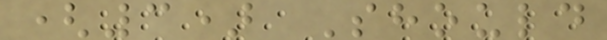(3) Should
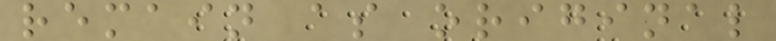remain as original
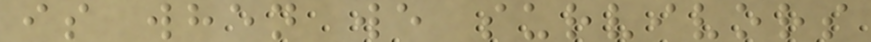is when we survivors
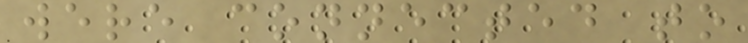were connected to
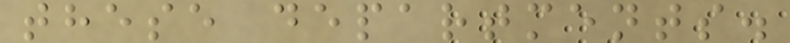these departments.
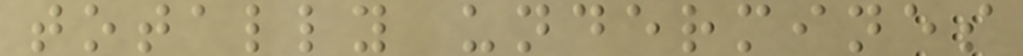totally undermines
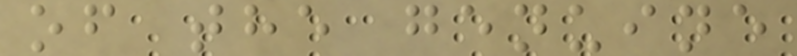of the genuine
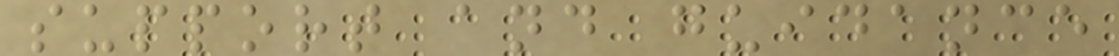support and guidance
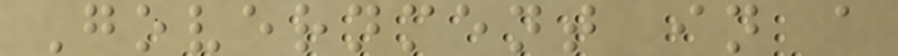Government in a
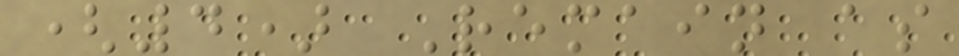(4) Remain as
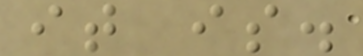it is.
